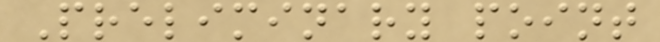Preliminary point
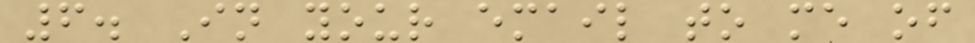6. In your email to me of
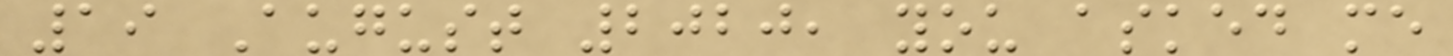19 August 2020, you asked me
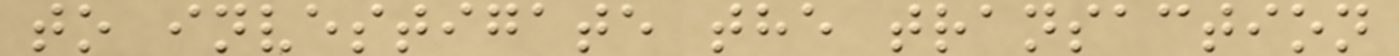to investigate the transaction
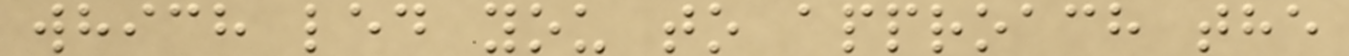which led you to approach the
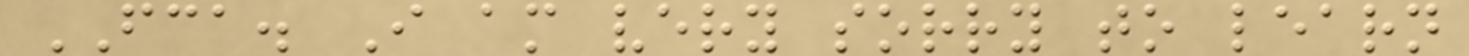FCA. I am very sorry to learn
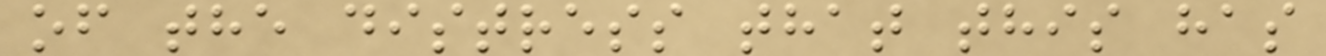of the distress that this has
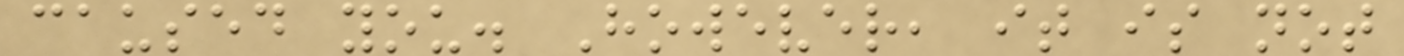caused you. However, it is not
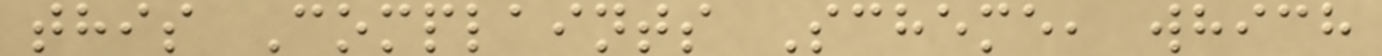this Complaints Scheme, which
